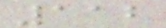112
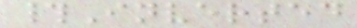#Inverted
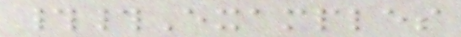##Examples
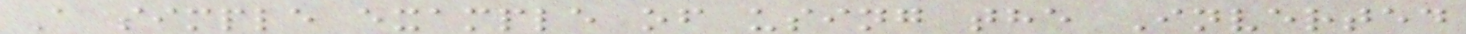A simple example of using the Inverted
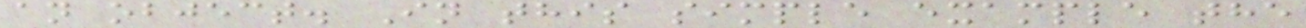an object. In this simple example the
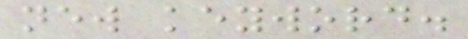new keyword.
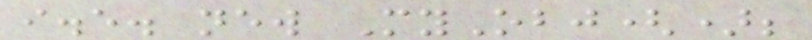i.e. new MyObj();
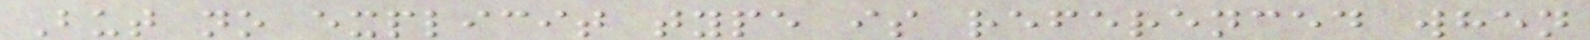But no explicit type is referenced when
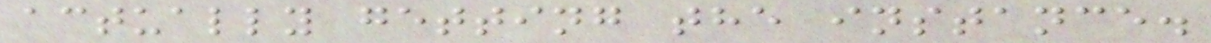actually getting the instance.
